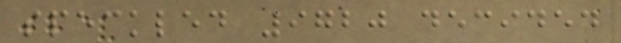speckled 9720 decided
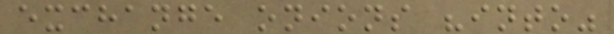exchange onions "into"
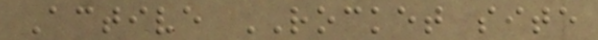Active ROCKET site
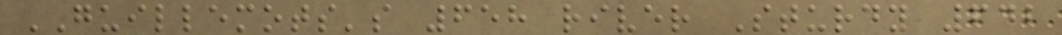GUILLEMOTS's 658 river Sturdy 642
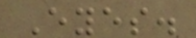Eyes.
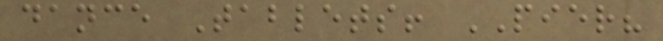dance Tablets! PIER?
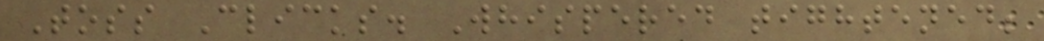Toss Clicks. Whispered tightened;
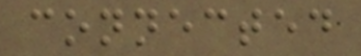connected
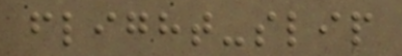flight-slip
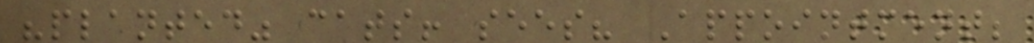"planted" cats! sees? Appointment;
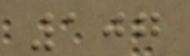107
